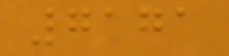7171
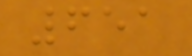651
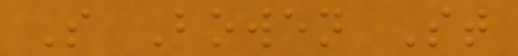S Bowen St
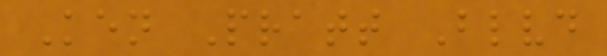Ken Pratt Blvd
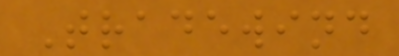Tradewind
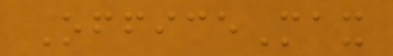OfficeMax
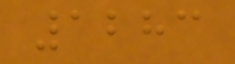1283
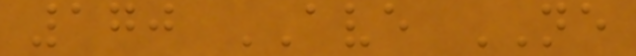170 AVE NE
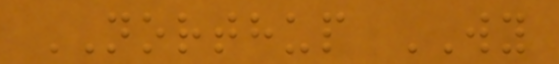NORTHUP WY
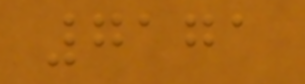7171
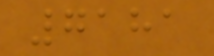7181
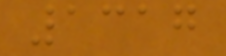1317
